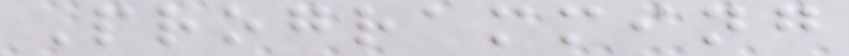Programming
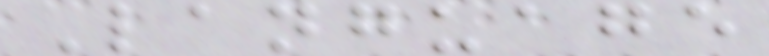Language
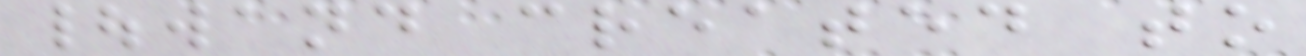|wand created to
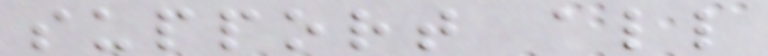support all
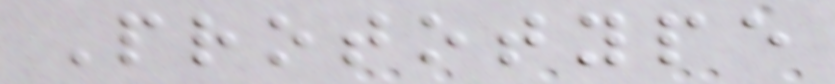Prototype
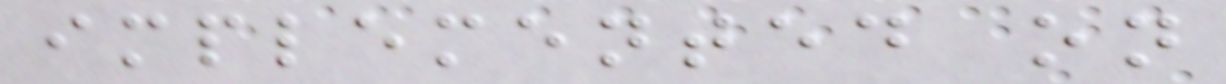implemented on
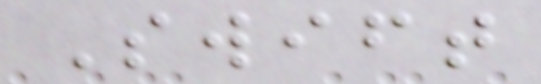Swift
